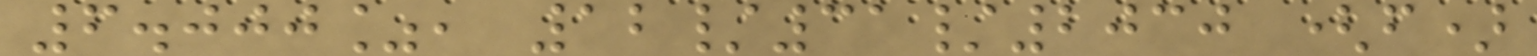6.000%, 12/31/2030 (f)
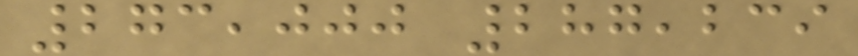273,000 287,239
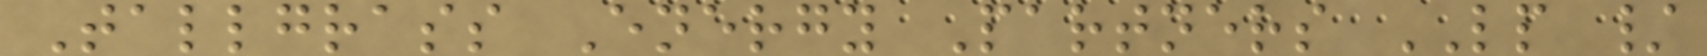Tallgrass Energy Partners LP /
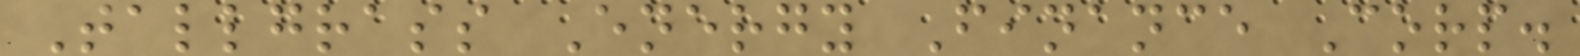Tallgrass Energy Finance Corp.
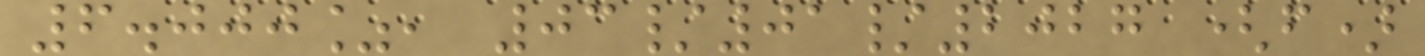6.000%, 03/01/2027 (f)
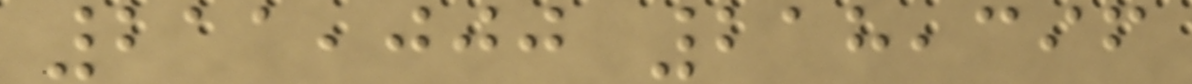211,000 218,396
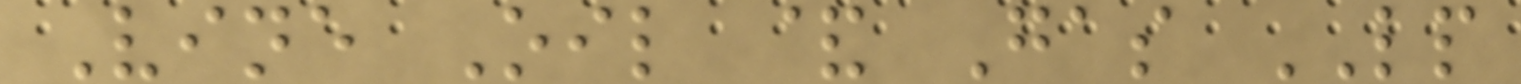Vine Oil & Gas LP
